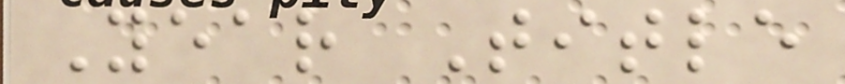Year Title
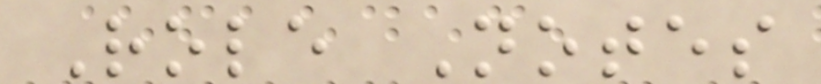Role Notes
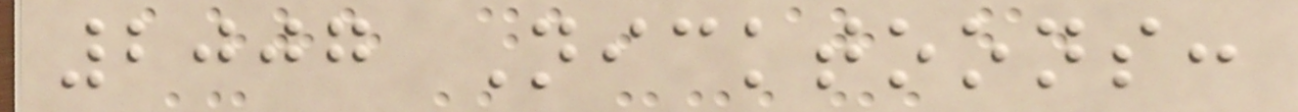2007 Nicktoons:
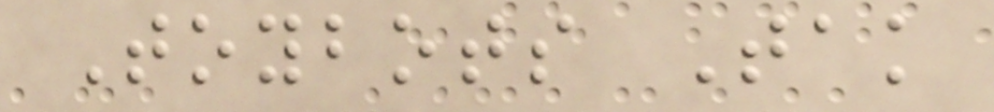Toybots Tak
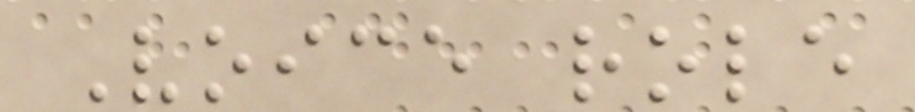Voice role
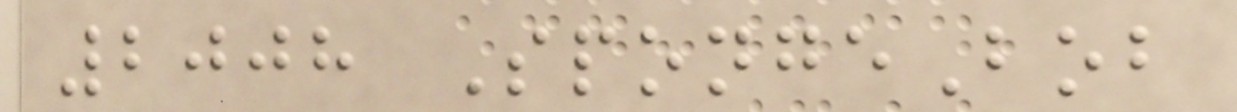2008 SpongeBob
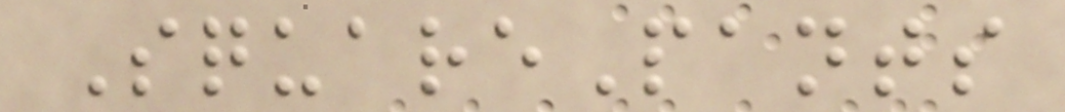SquarePants
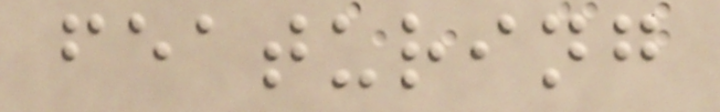featuring
